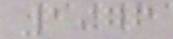1976
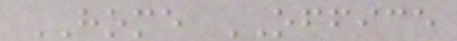HOME OFFICE
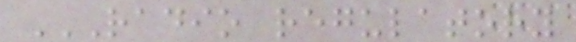RADIO REGULATORY
